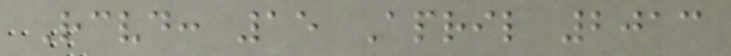Received: 15 April 2013
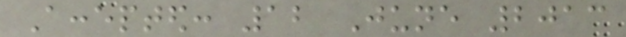Accepted: 12 June 2013
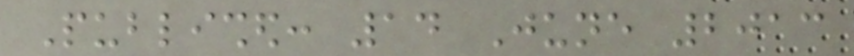Published: 14 June 2013
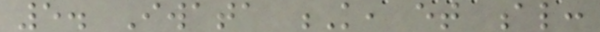5. Iwata K, et al:
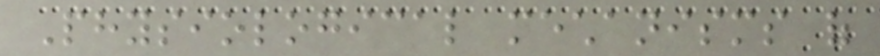Physiological mechanisms of
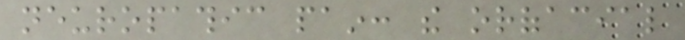neuropathic pain: the orofacial
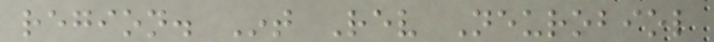region. Int Rev Neurobiol
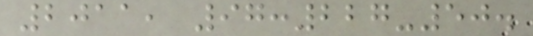2011, 97:227-50.
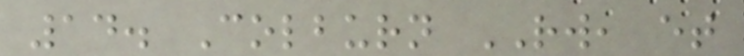14. Colburn RW, et
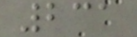231
